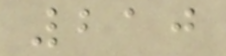210
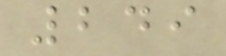249
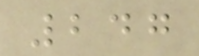247
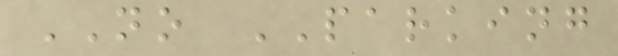NO PARKING
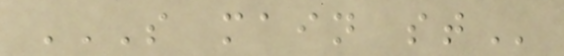S MAIN ST
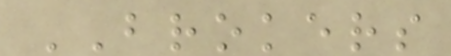BROKERS
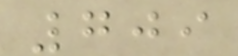709
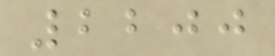2200
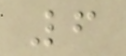6
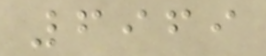6969
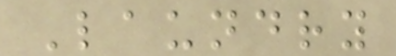Laundry
